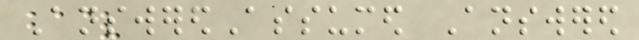AnsweredAssumed Answered
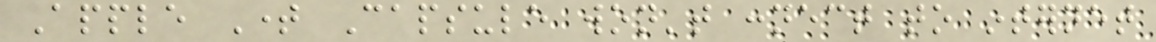Apple Time Capsule won't connect to internet
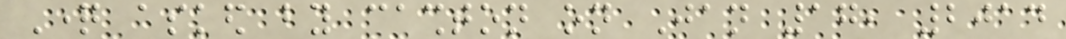Question asked by cashton on Jan 17, 2014
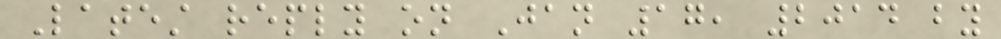Latest reply on Jan 17, 2014 by
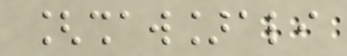[shaw]ali
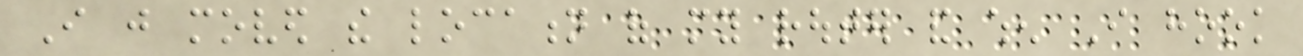I just moved the location of my router and when I hook
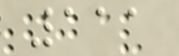111
